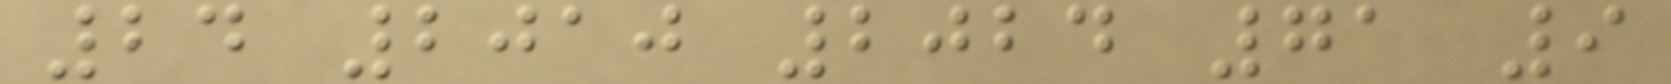24 2010 2024 71 9
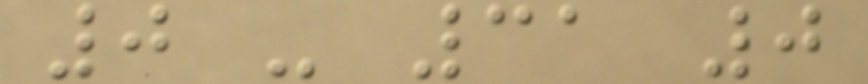0 - 31 0
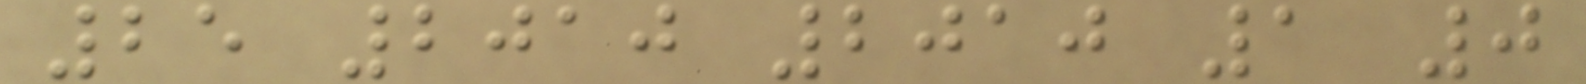25 2010 2010 1 0
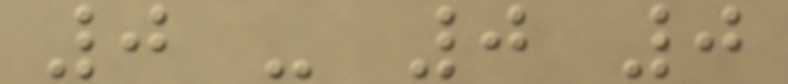0 - 0 0
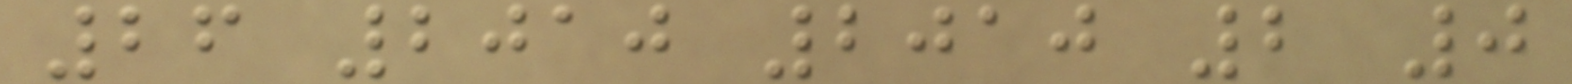26 2010 2010 2 0
